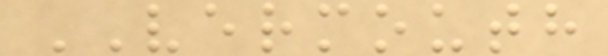VERMOUTH
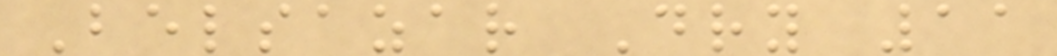Belsazar Dry 11
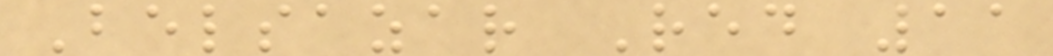Belsazar Red 11
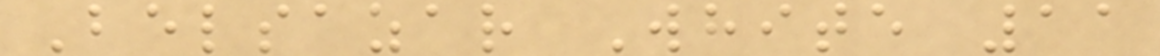Belsazar White 11
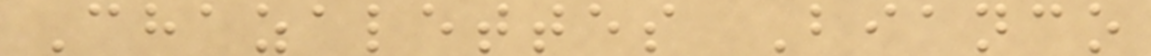Chazalettes Bianco
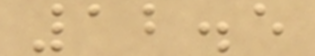12.5
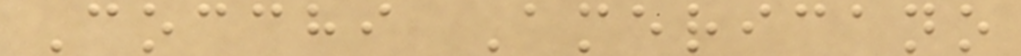Cocchi Americano
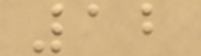12
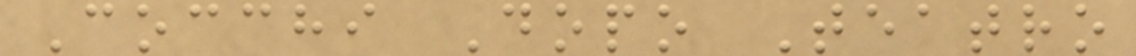Cocchi Dopo Teatro
